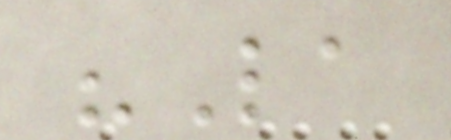"La
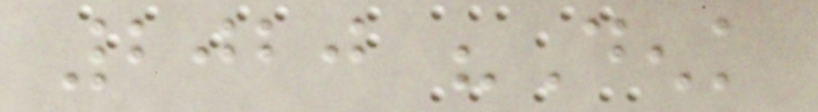2020 "Denk
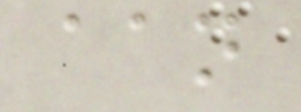aan
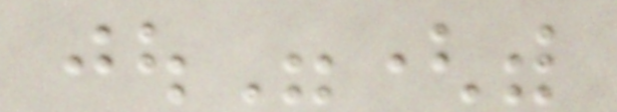jou"(with
